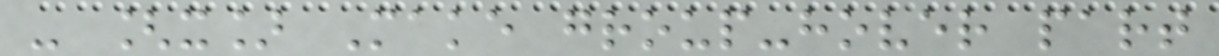- [x] Make group-hover part
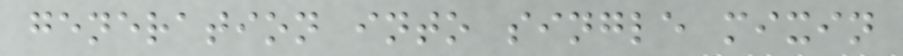generation into single mixin
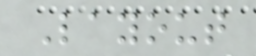Layout
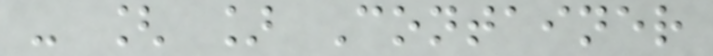- [ ] Container
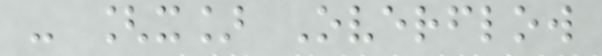- [x] Overflow
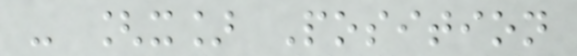- [x] Position
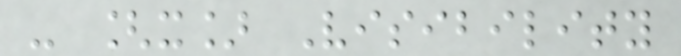- [x] Visibility
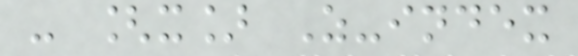- [x] Z-index
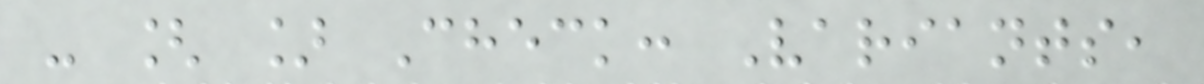- [ ] Check: Variants,
